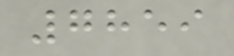7859
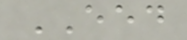EED
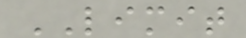LIMIT
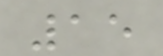15
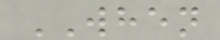WHEN
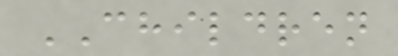CHILDREN
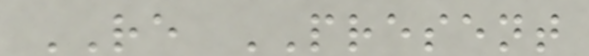RE PRESENT
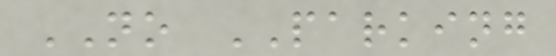NO PARKING
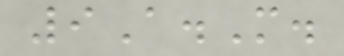9A.M.
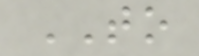TO
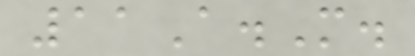11A.M.
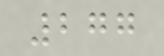277
